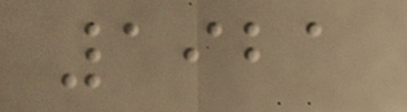1921
